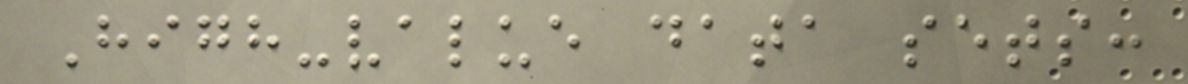High-value data sets:
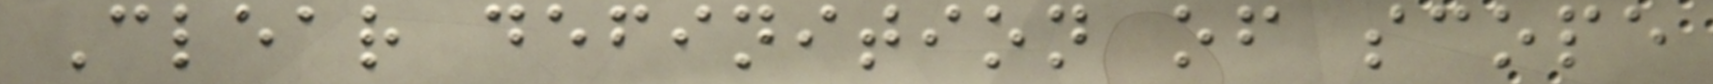Clear definition of scope
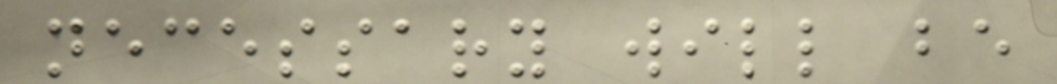necessary will be
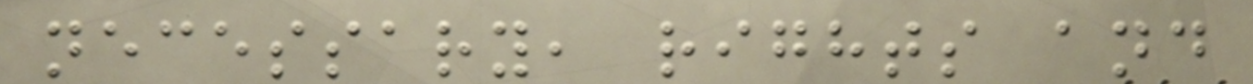necessary, rights and
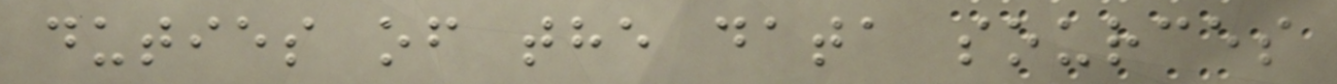duties of the data sources
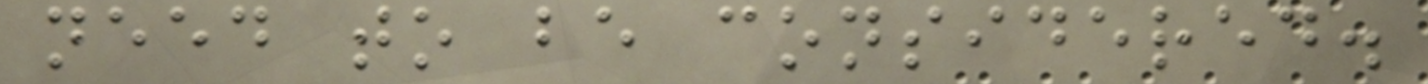need to be considered.
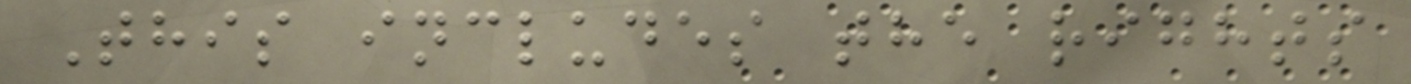This includes the rights
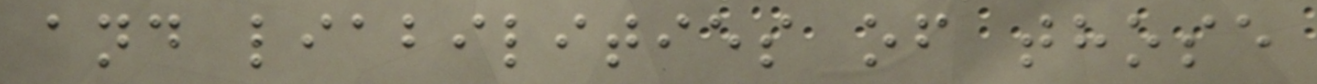and liabilities of those
